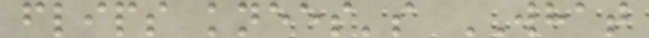flips knees's WHAT
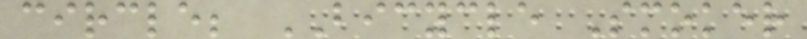circle; BICYCLE Smoker
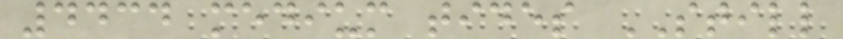4434 medium tides STILL
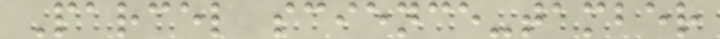Parcel science-tamber
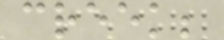creek;
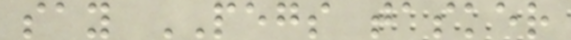say PEGS tasker
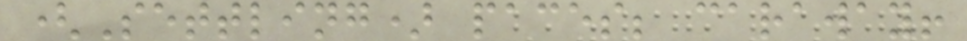(Settling) paces; caraway!
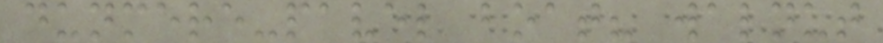dunmere-pavel boat? walnut
